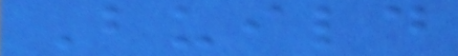Build
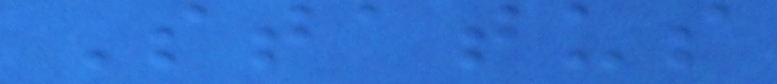Status
